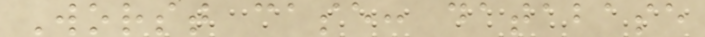Worst case: database
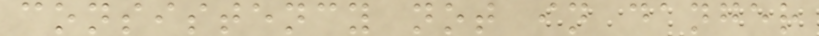consistency not in danger
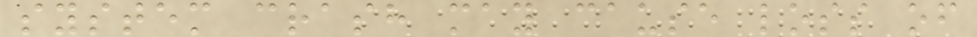system crash may cause loss of
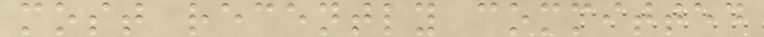most recently committed
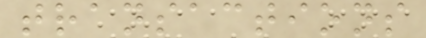transactions
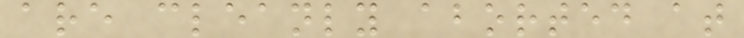are cleanly aborted at
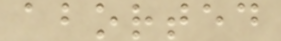aborted
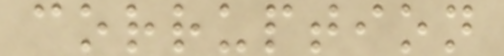corruption
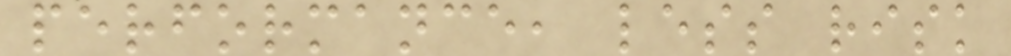performance, less risk
